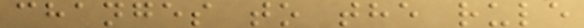changes to the rule
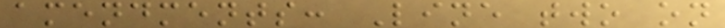amendments: Line two on
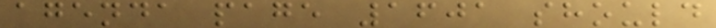agenda page 1601 should
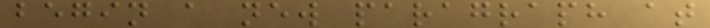begin a new paragraph at
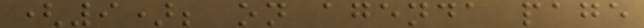(9); on agenda page
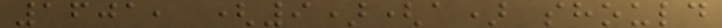1601, (9)(a) should
